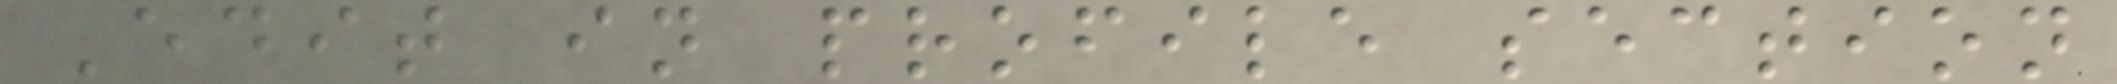Edit in profile section
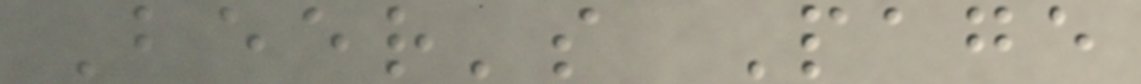Beer's Page
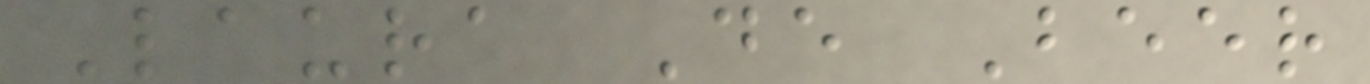Laura De Beer
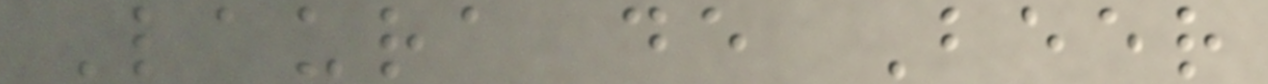Laura de Beer
